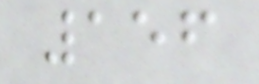156
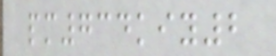pm734kiy2
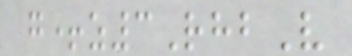g+z3RhbV
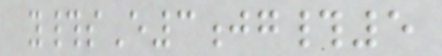y#sE3jg#5
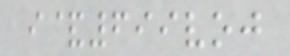i&699voj
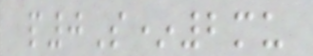p0S*2mu
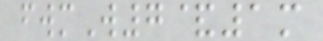fwmW7&1m
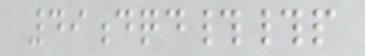49dqd##p
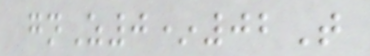gnZ0*02T
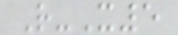R-X5
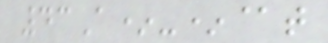43A*-*@t
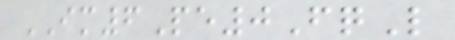IM6Pe0FqL
